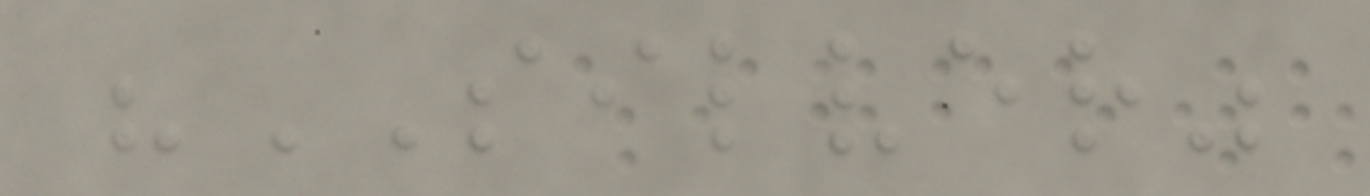"SILVER"
